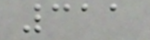311
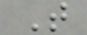T
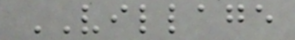VILLAGE
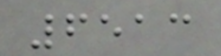6513
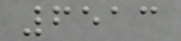6513
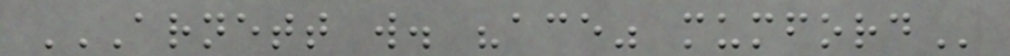ARNETT W. "ACE" MUMFORD
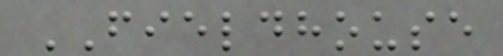FIELDHOUSE
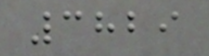3829
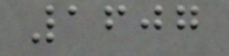1607
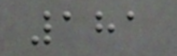181
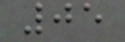05
